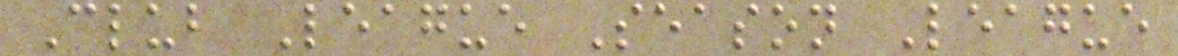Club League Season League
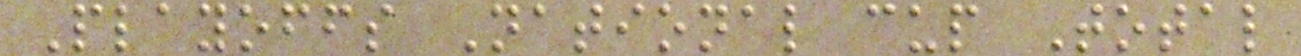Playoffs National cup Total
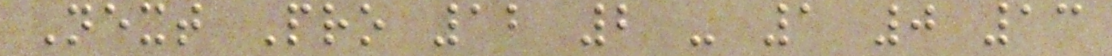Next Pro 12 2 - 1 0 13
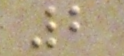2
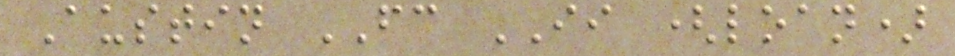Austin FC II (loan)
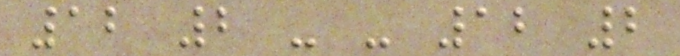12 2 - - 12 2
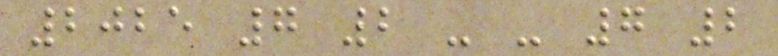2025 7 2 - - 7 2
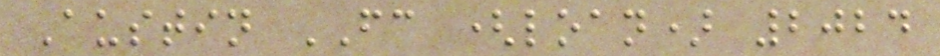Austin FC (loan) 2024
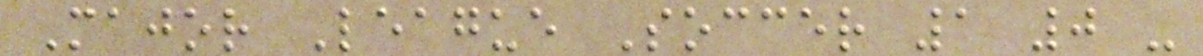Major League Soccer 1 0 -
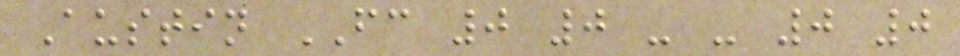Austin FC 0 0 - - 0 0
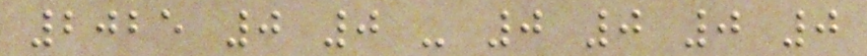2025 0 0 - 0 0 0 0
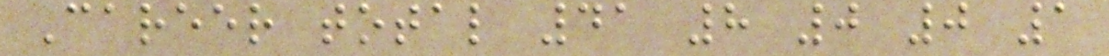Career total 41 8 0 0 1
